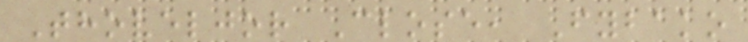Thoveljor Close, Fybako
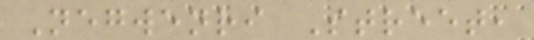Negwenri Street,
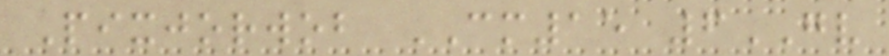Pixjorwob CM15 6GV
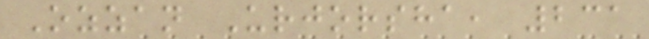Ozzan Urjorsha, 231
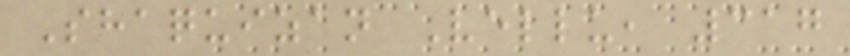Shaquizan Vellu, 317
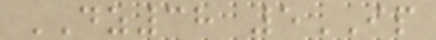DZ38 5IP
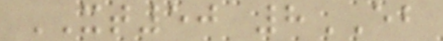XT50 8EB
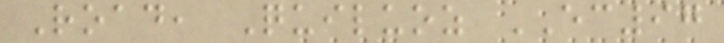Road, Quiluoz EC97
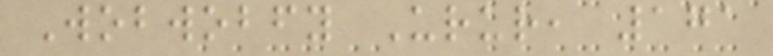Wobwobfy Urur, 171
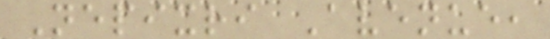Nepixri Avenue,
